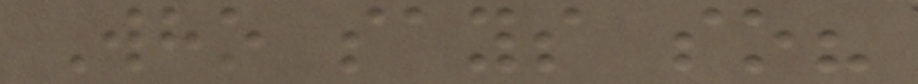Who says so?
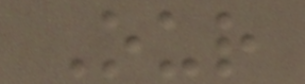Our
